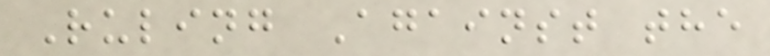Ruling Against the
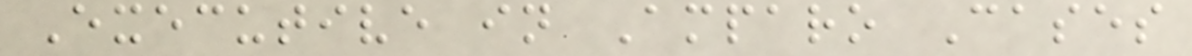Executive in Amparo Cases
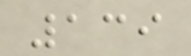139
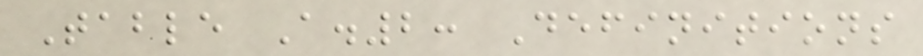Table A.2: Definitions
